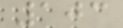103
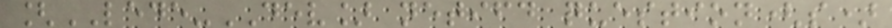[LEDE-DEV] netifd question(s)
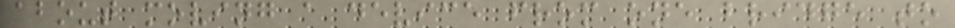about moving a device from one bridge to
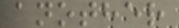another
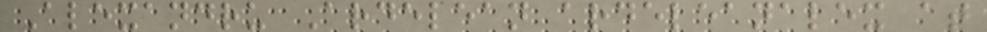Alexandru Ardelean ardeleanalex at
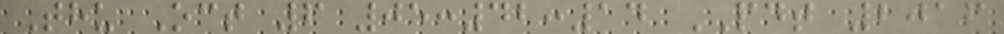Thu Oct 6 05:42:14 PDT 2016
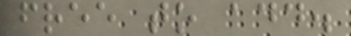free to add.
